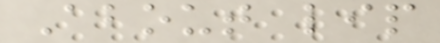About lip
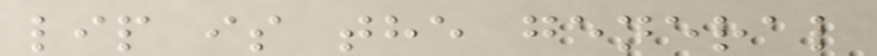lip is the general
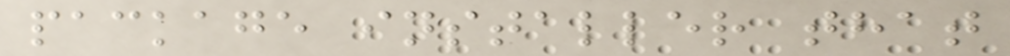package installer that
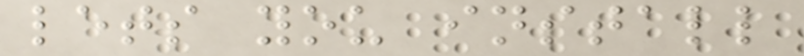lets you install
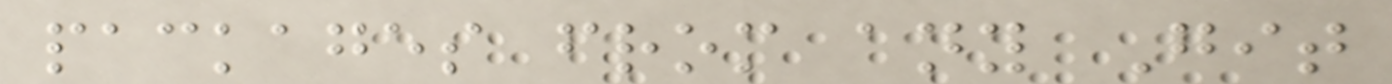packages from any Git
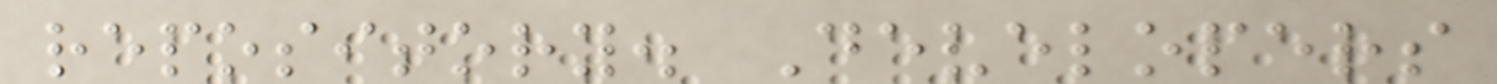repository. Developers
